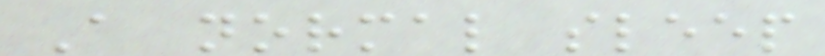A normal sleep
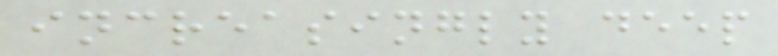increasingly deep
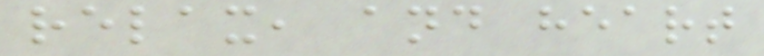relax, and heart
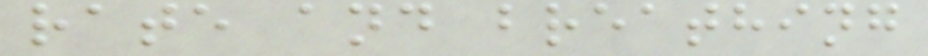rate and breathing
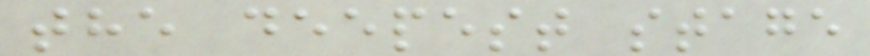the deepest stage
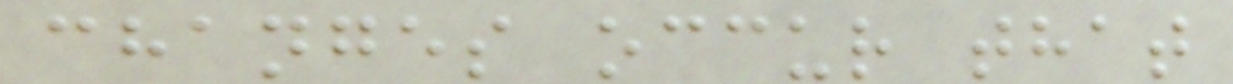changes occur that
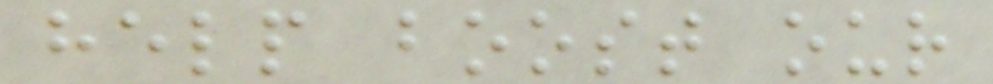help boost our
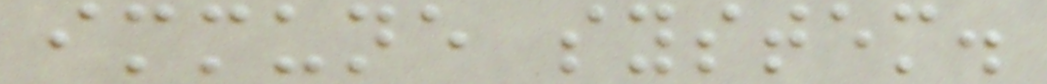immune system.
